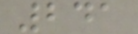241
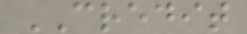CREDIT
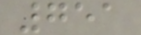751
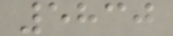5830
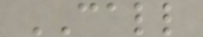CALL
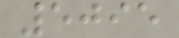5095
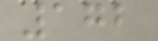172
